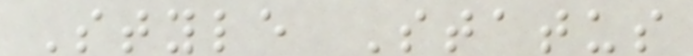Style Status
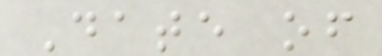Date of
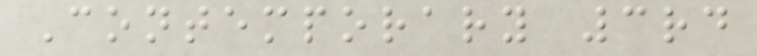Contemporary 3rd
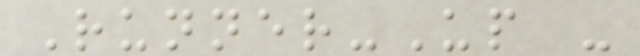Runner-Up -
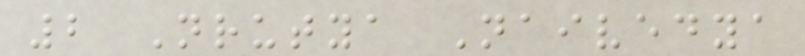2 Nrutya Naivedya
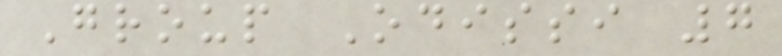Group Odissi 7
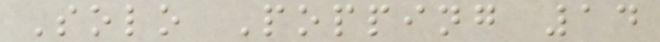Solo Popping 14
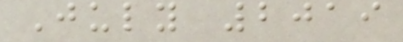July 2019
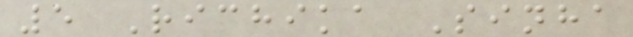5 Richika Sinha
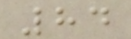84
